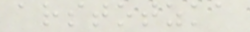arstotzka
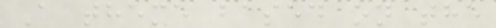A theme based on the
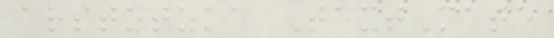arstotzka TextMate
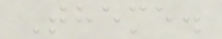Theme.
